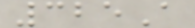325A
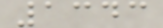1343
